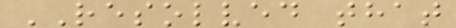RESOLVED that
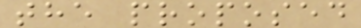the proposed
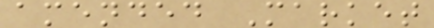amended Market
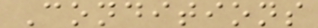Conditions
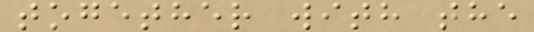together with the
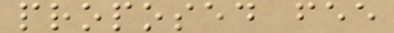proposed fee
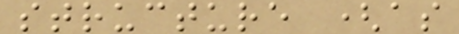structure (as
